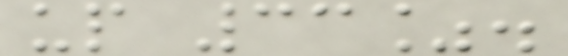up 33%.
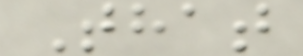That
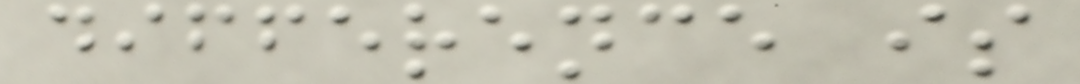difference is
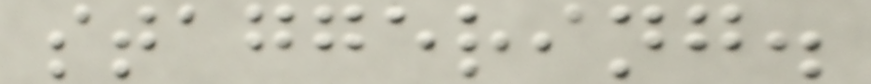staggering.
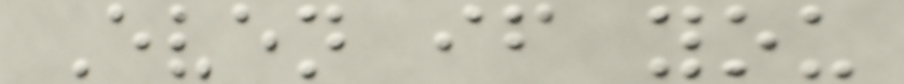Even if you
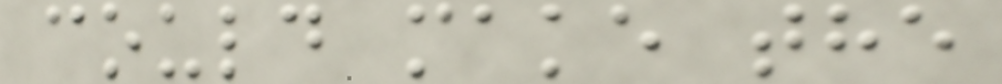could make the
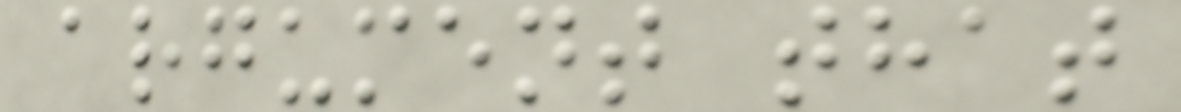argument that
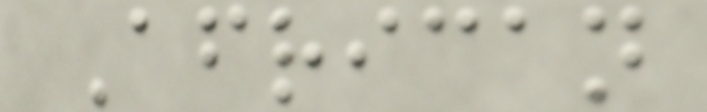African
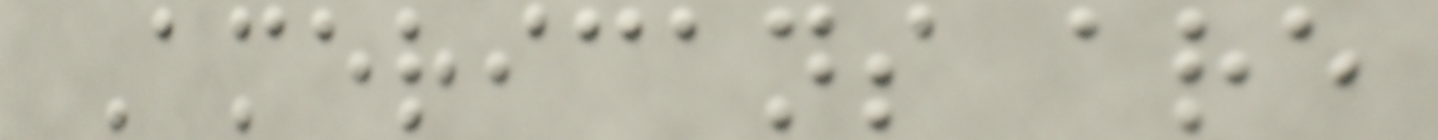Americans are
